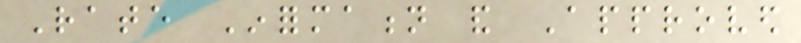Rate Information and Approved
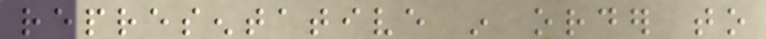representative in order to
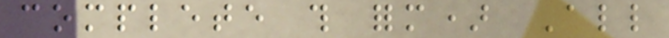complete this form) All
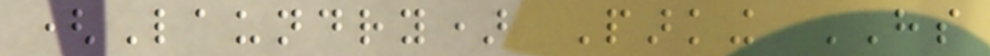(Laundry) Parking HS
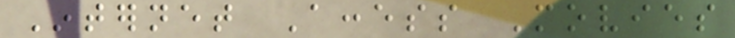Internet Access Movies
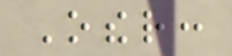Other:
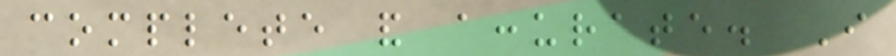complete and accurate. I
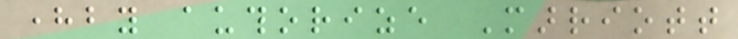hereby authorize Marriott
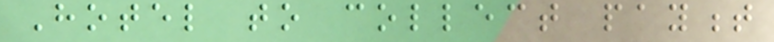Hotel to collect payment
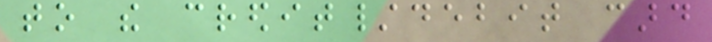to the credit/debit card
